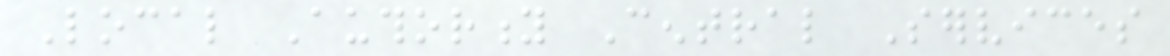Local Authority Central Services
